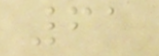61
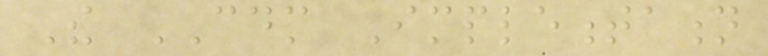The CDM Implementation
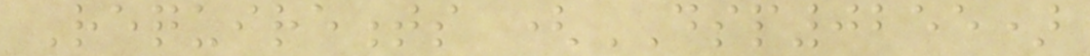Requirements (DSP0255)
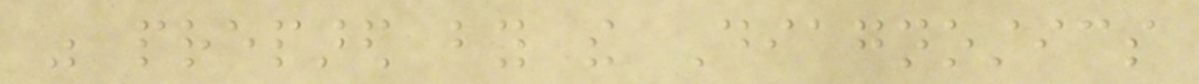was prepared by the Diagnostics
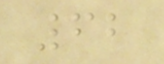62
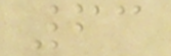63
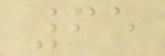65
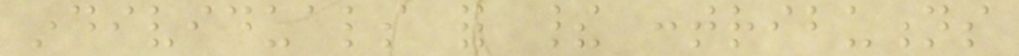individuals for their contributions
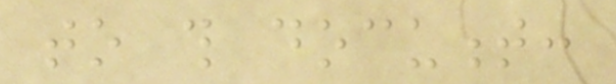to this document:
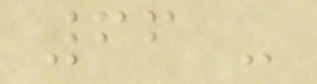66 -
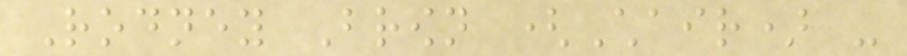Rodney Brown (Chair) -
